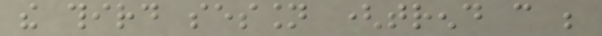the third session (trend can be
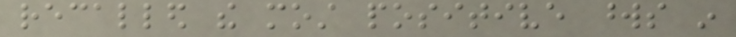recalled the most positive words in
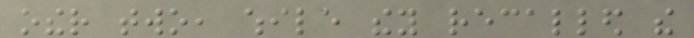other two, while they recalled the
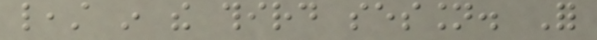least in the third session. For
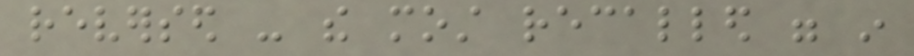reversed - the most recalled were in
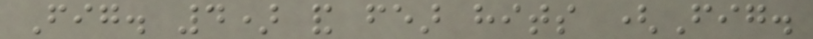Fig. 4) and fear hits (Fig.
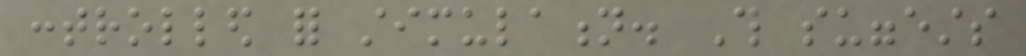controlled for stimulation. This suggests
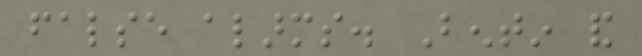false alarms. Bentin and
